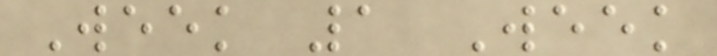Week 1 Week
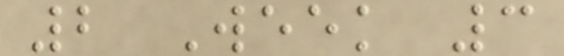2 Week 3
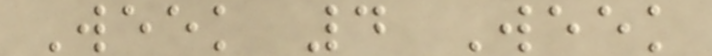Week 4 Week
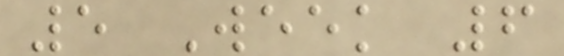5 Week 6
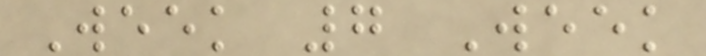Week 7 Week
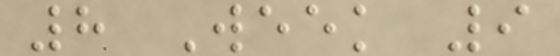8 Week 9
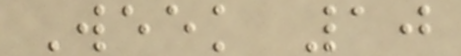Week 10
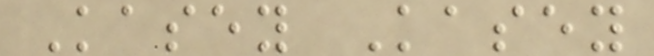Kasey Kasey
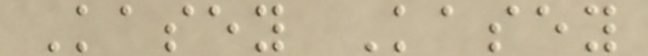Kasey Kasey
